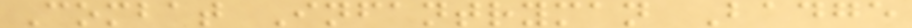Combat Infantryman Badge
